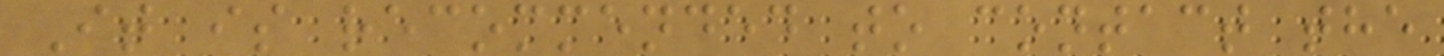It is recommended to contact the
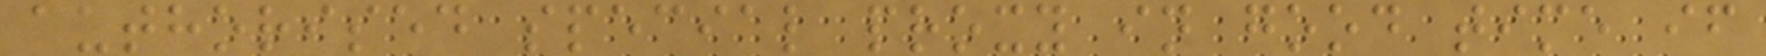authorised special proxy in good time if
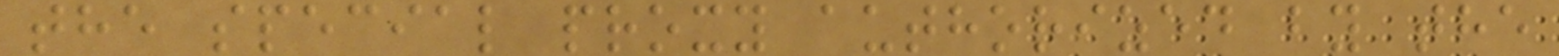the special proxy authorized by the
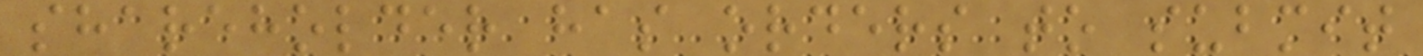shareholder has orders to submit
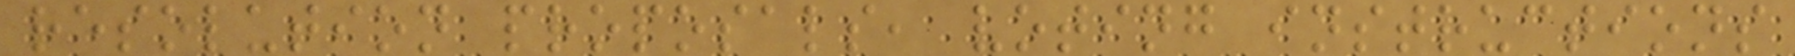resolution proposals, voting instructions
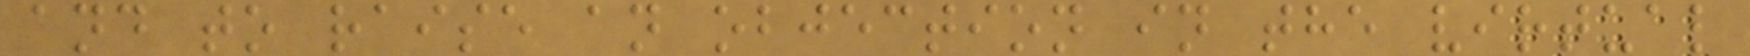and to raise an objection in the virtual
